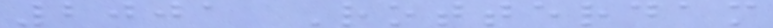2001 Rotterdam
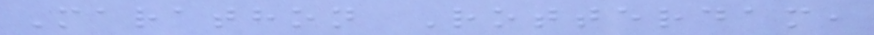Marathon Rotterdam,
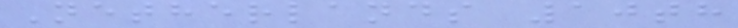Netherlands 10th
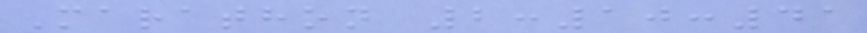Marathon 2:10:41
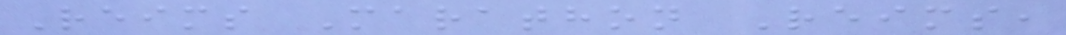Reims Marathon Reims,
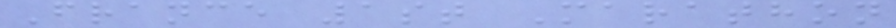France 1st Marathon
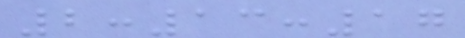2:13:17
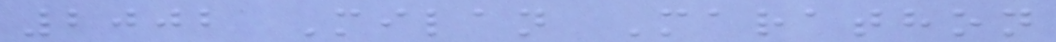2002 Milan Marathon
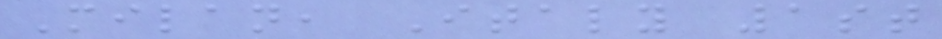Milan, Italy 1st
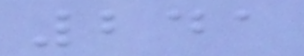241
